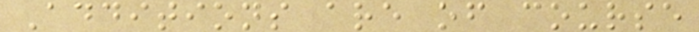Additions are of course
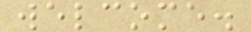welcome.
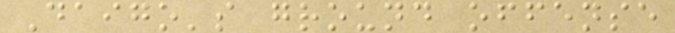Daigo's ground offense
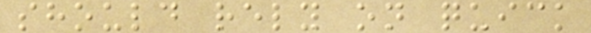should rely on quick
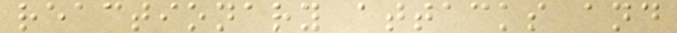reactionary attacks and
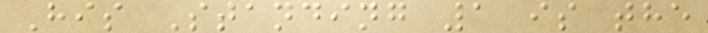His Standing 1 is the
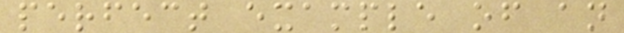perfect example of an
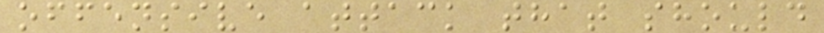offensive attack that should
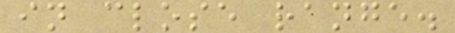in close range.
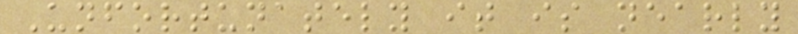Unfortunately it is nearly
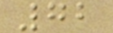72
